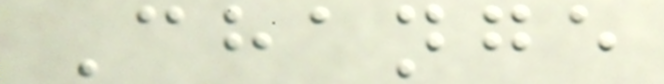Change
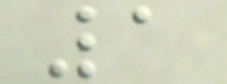1
